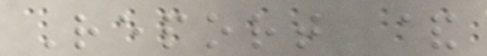Report &
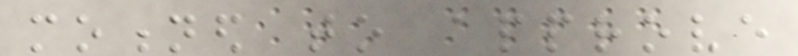motioned to approve
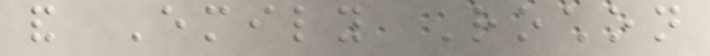and Emily Rochon
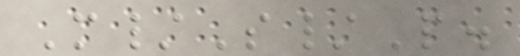M/S/P.
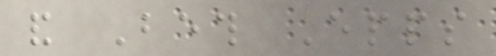and Beth Epps
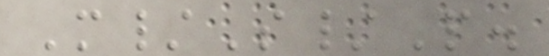M/S/P.
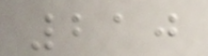210
